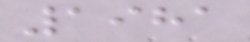1981
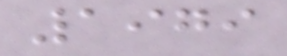1979
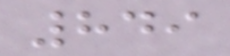849
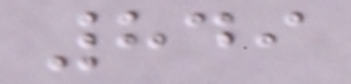849
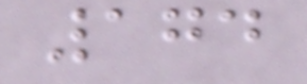174
